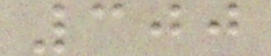300
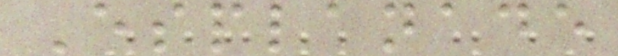Esplanade
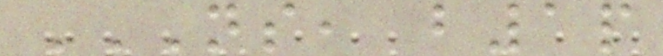NS, B1P
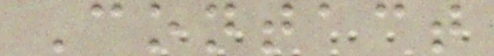Contact
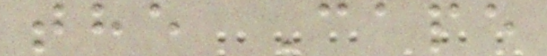the Cape
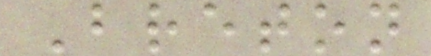Breton
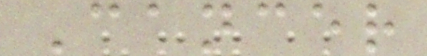Cancer
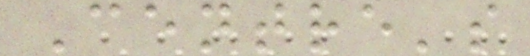Centre's
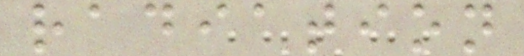radiation
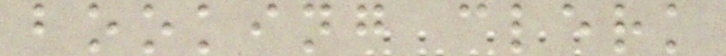booking clerk
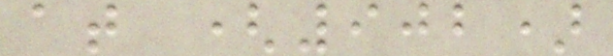at (902)
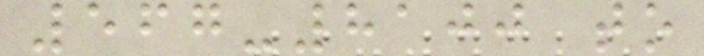567-8100 to
